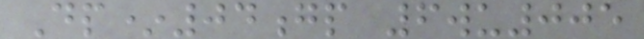Dp*04gp 6wu005
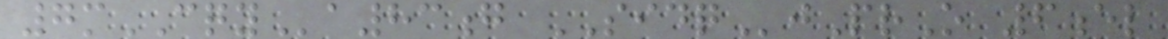7mCQYa83g SIDQjPrO 6el
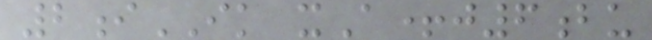2iIK xA+j6bu
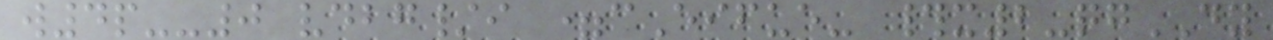w4p--0 vdbg/i =cEifue- #x2-qgDY
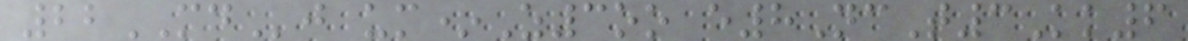22MDj um*Z3oo e8NcT3Kk6
